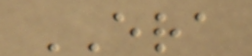ERA
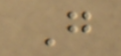G
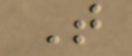T
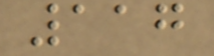117
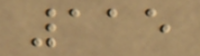115
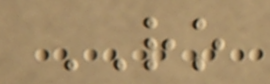RO
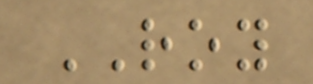ROY
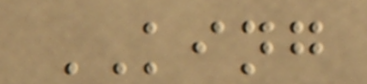KING
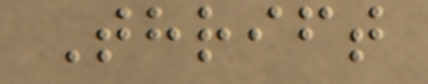Thrift
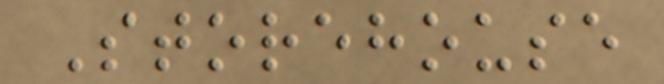Storehouse
